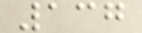137
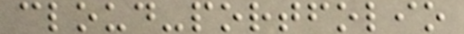cloud-portfolio
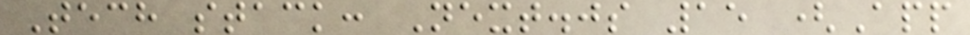Tech stack: Next.js 15 (App
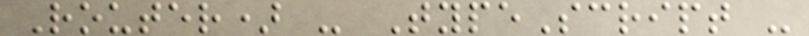Router) - TypeScript -
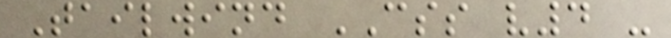Tailwind CSS v4 -
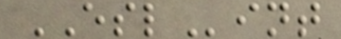ESLint
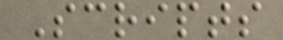Scripts
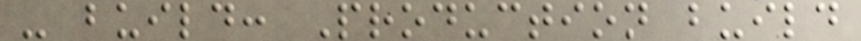- build: Production build
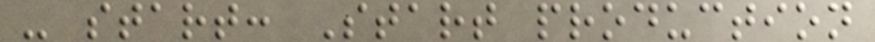- start: Start production
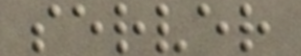server
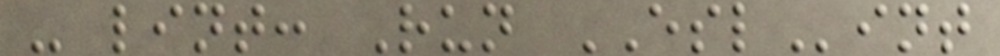- lint: Run ESLint
